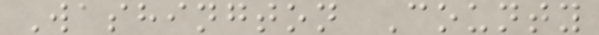Washington County
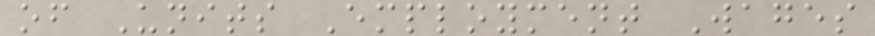of Units Employment Wages
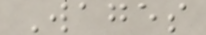Wages
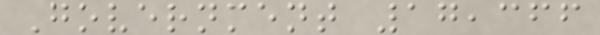Government 17,366
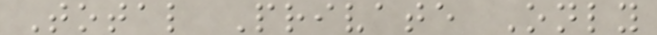Total Private Only
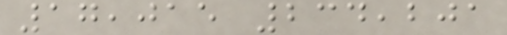17,015 234,201
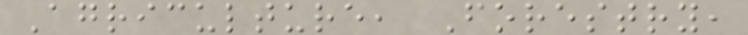Agriculture, Forestry,
